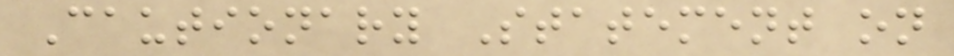Cautionary Statement on
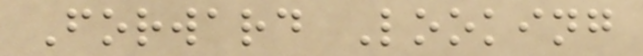Forward Looking
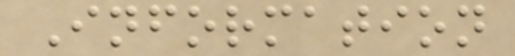Information
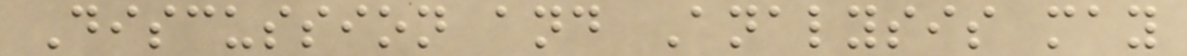Discussion and Analysis may
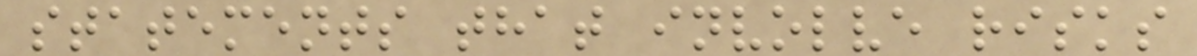statements that involve risks
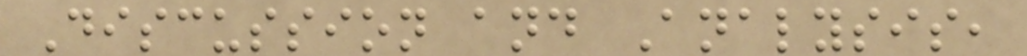Discussion and Analysis,
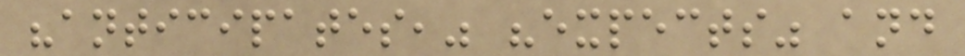"anticipates," "expects" and
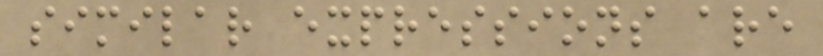similar expressions are
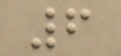6
